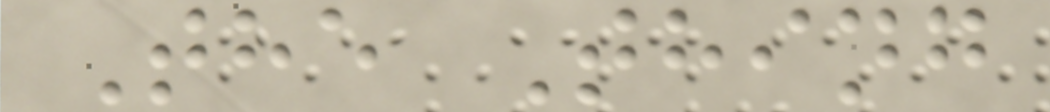The Thing
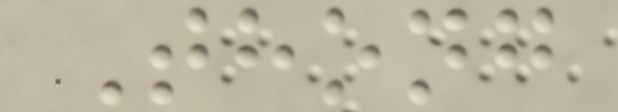Thong
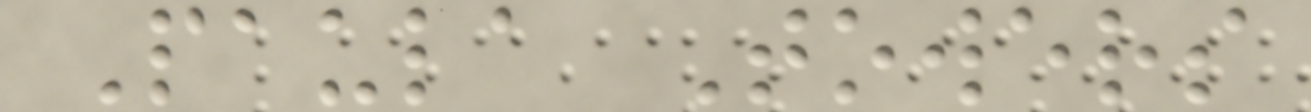Paula Towers
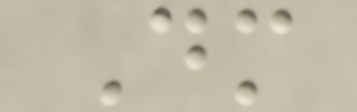Dm
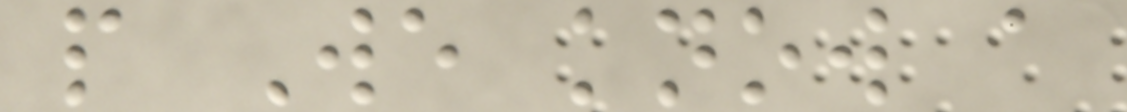p We know a
